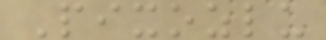Pixozlu
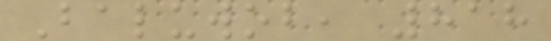Baluwob, 818
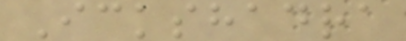Ickshadra
